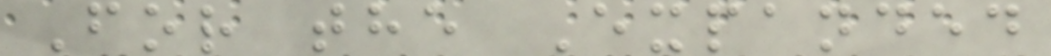For the Expanded
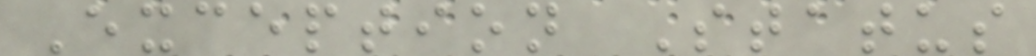Exception Status
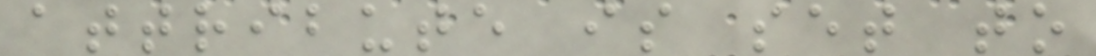attribute is set to
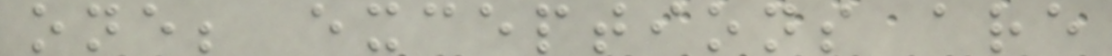one; exceptions are
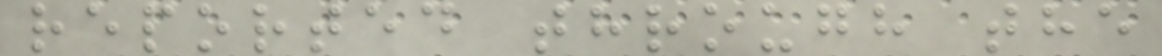reported through the
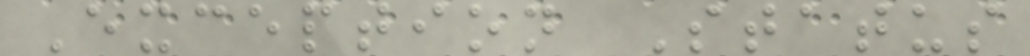Exception Status
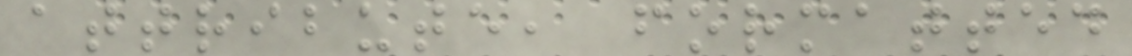attribute, formatted
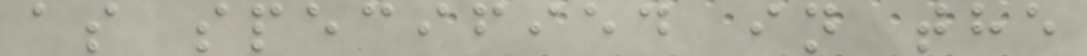as specified in the
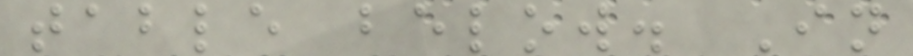table below. In
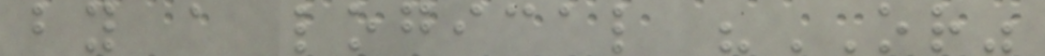by a logical "OR"
